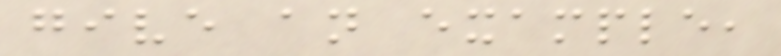give an example,
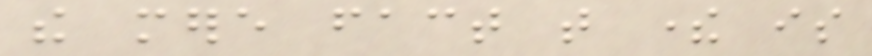the mere fact that there is
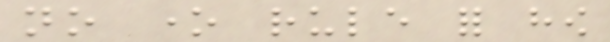no one rule for how
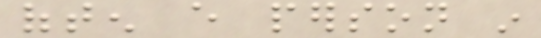often every person in
